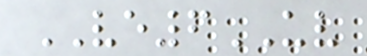VE6UV
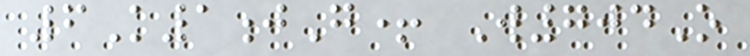6K1jG+ W704O
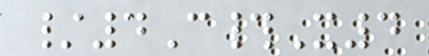/4C#X4
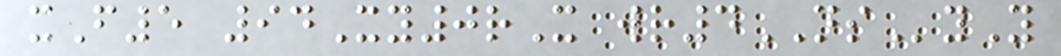xF5 94Xy0rX wr4NSyY
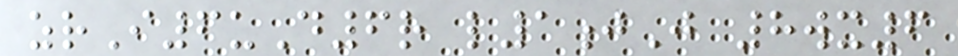zrI6uD6r l1jJ 8wx6
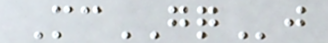McGQj
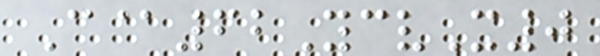C@62YcvX0
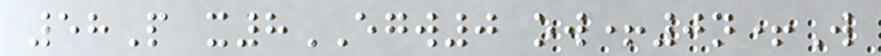58P x8EGW0 ow+0n+W
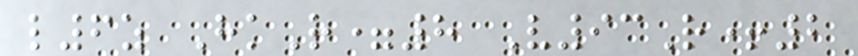l6z HkR=8 V93R+2
